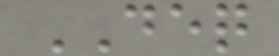DEQ
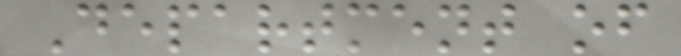Department of
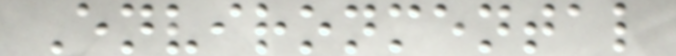Environmental
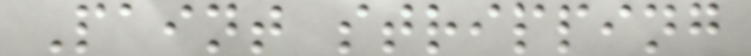Paint stripping
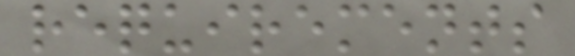requirements
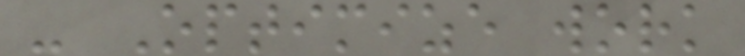- Optimize work
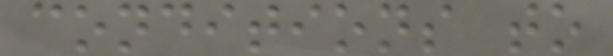conditions to
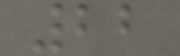22
